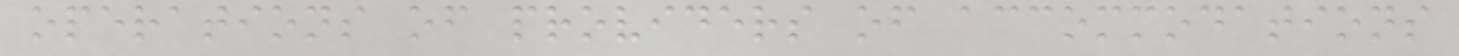operations of providers of accommodations
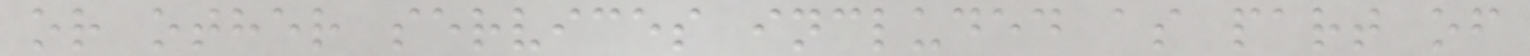or other services included as part of
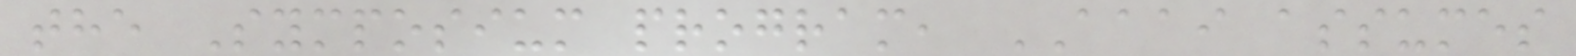the Symposium program, AAAI assumes
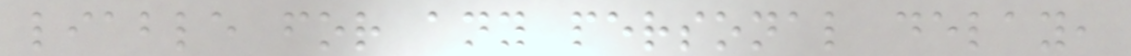liable for any personal delay,
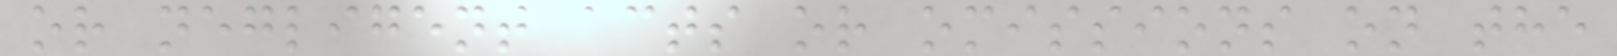or negligent acts or omissions on the
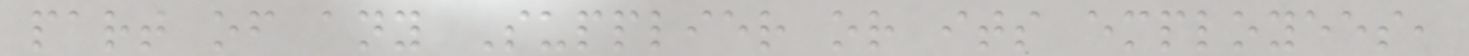part of any Supplier or its employees,
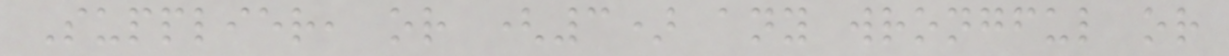Supplier, or (3) any wrongful or
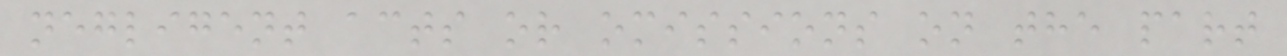negligent acts or omissions on the part
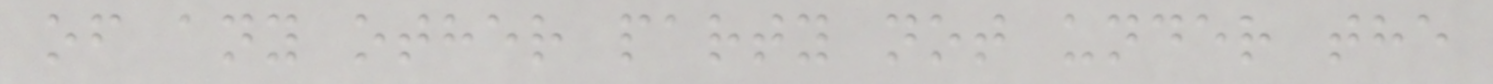of any other party not under the
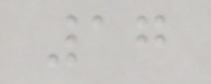17
